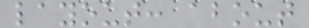layout: about
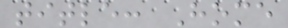title: Home
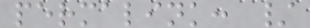permalink: /
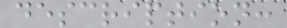description:
